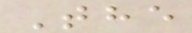The
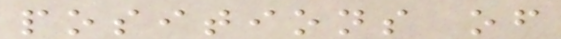positions of
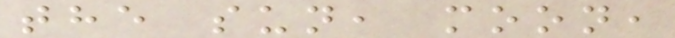the sun, moon,
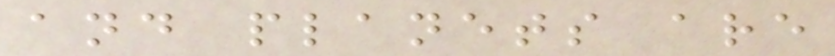and planets are
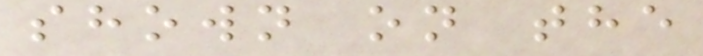shown on the
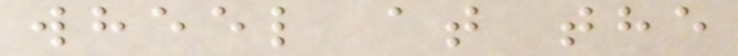wheel at the
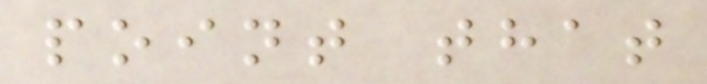point that
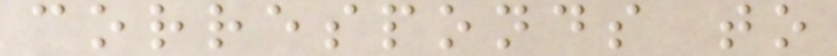corresponds to
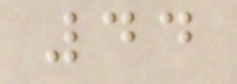44
